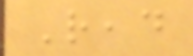Read
